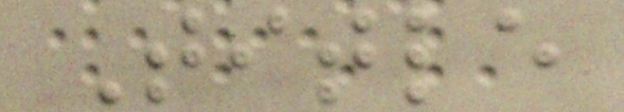Title
